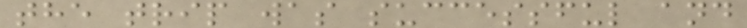the trip was successful and
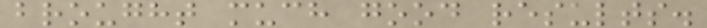brought much good results.
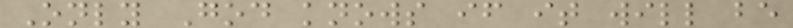Only God knows if it will be
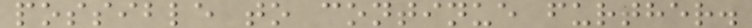possible to continue further.
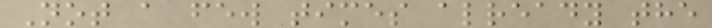Not a few times already the
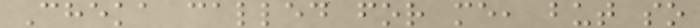Cheka called for me, but so
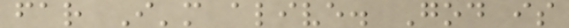far I'm alive. God is
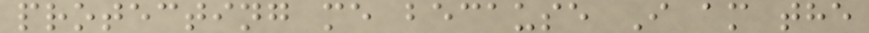protecting me because I am the
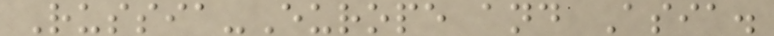Russia-Europe and Asia.
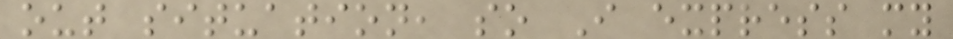out situation, so I express my
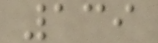139
